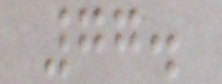77.
